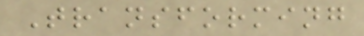Transforming
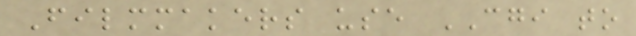Filmmakers use CGI to
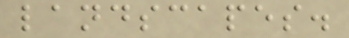landscapes.
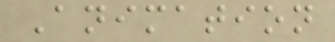Animation
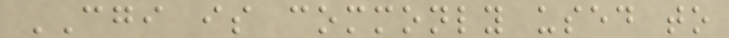CGI is commonly used to
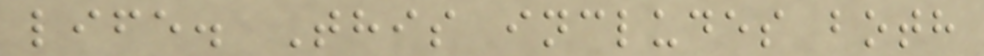life. This includes both
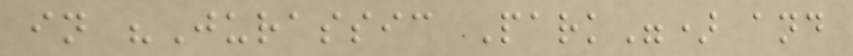in "Jurassic Park") and
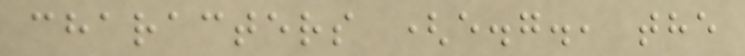characters (e.g., the
